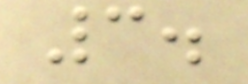3.
